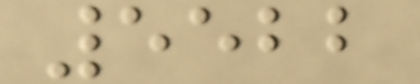5522
